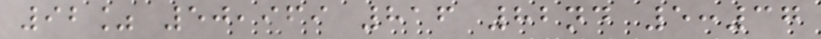92% 50,969 816 82nd 5:37
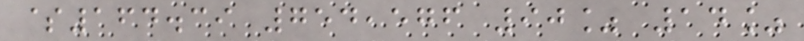$164.39 754,576 90% 14%
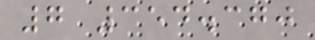7 354.370
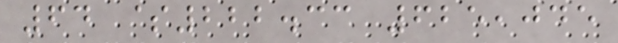64 $222.33 625,045
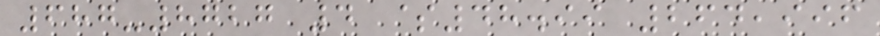687-8727 4 $48.99 264,996
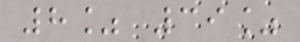8% 39%
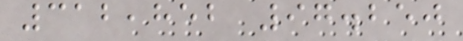312,852 97.250
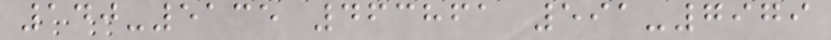140-5135 463861 591-7979
